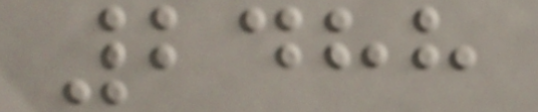2488
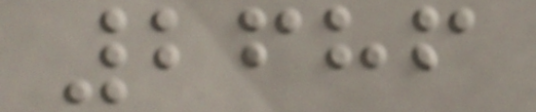2686
